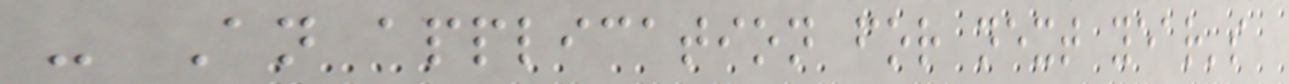- An application for next year's
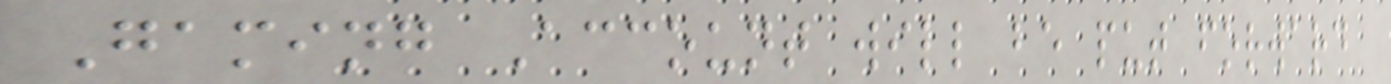Gaming Account will be put forward
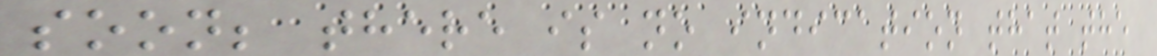soon; there is no indication that the
